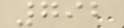792
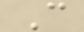C
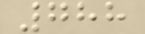788
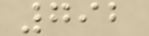792
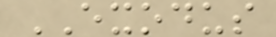EXODUS
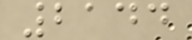2144
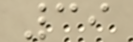39
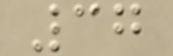37
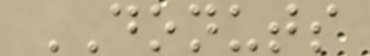DONUTS
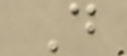D
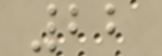22
